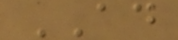AD
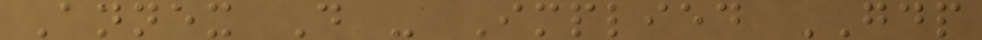Annex D - Implied GDP
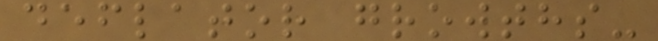deflator growths-
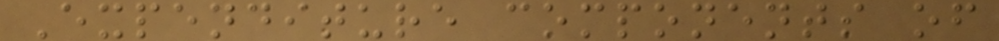Expenditure components of
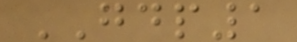GDP1
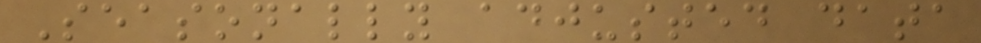Seasonally adjusted data
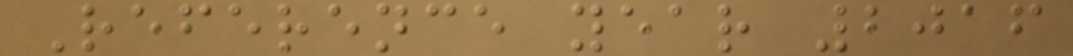Reference year 2016
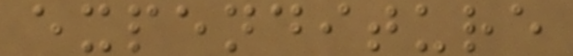expenditure
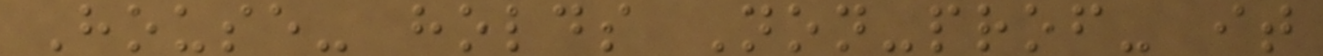House- holds Non-prof- it
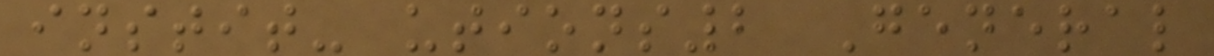instit- utions2 General
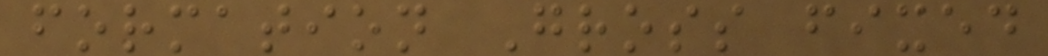formation Gross fixed
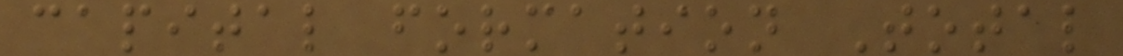capital formation Total
